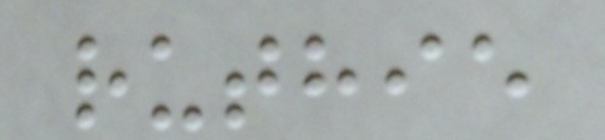ruthie
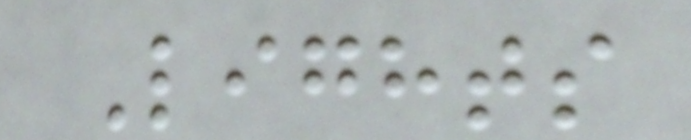Lights
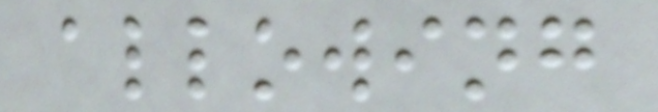allowing
